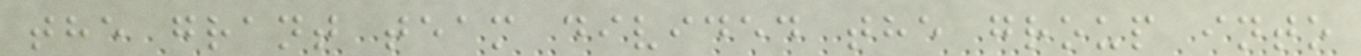the grant team divided the group into
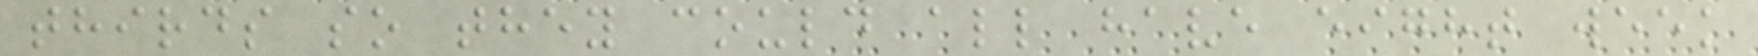thirds so they could all have eight week
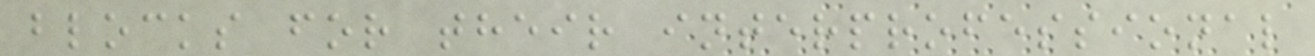blocks for their interprofessional
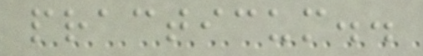practicum..
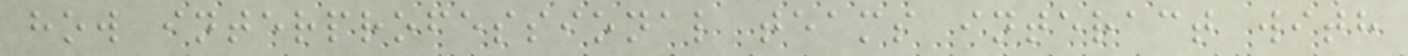how interprofessional teams interact with
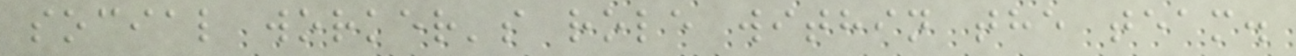social worker's role within the team.
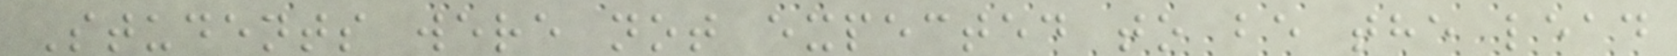Students were not expected to be the lead
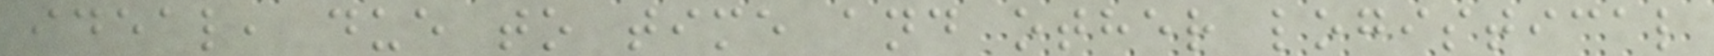ideal, due to time and other logistical
